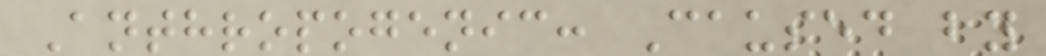Anthropogenic: Caused by
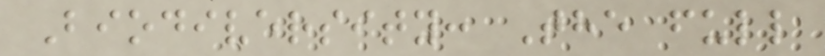Biodiversity: The full
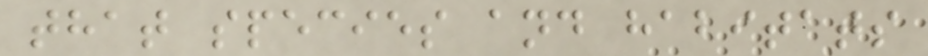that species and habitats
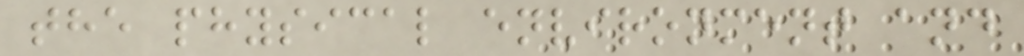the physical environment and
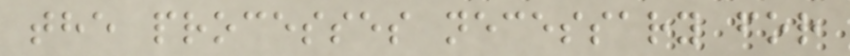the processes necessary for
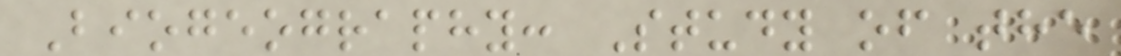Biogeography: Study of the
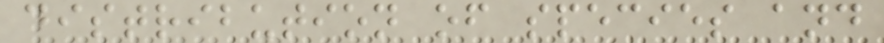distribution of species and
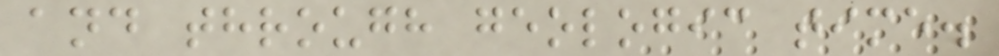and through geologic time.
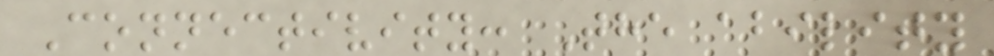Connectivity: The ability
